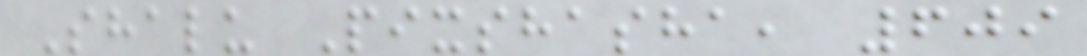Shalu Pixshasha, 609
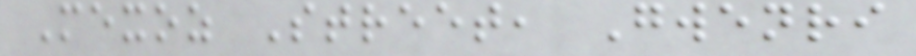Mexoz Street, Gwenri
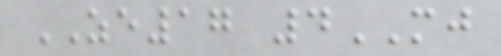ZE17 4MJ
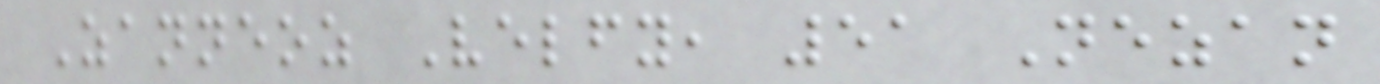Zanneoz Velfy, 51 Nezan
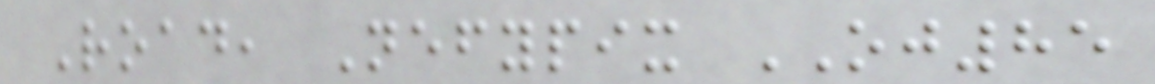Road, Nefypix OJ85
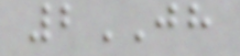2JH
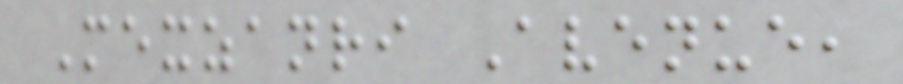Mexzanri Avenue,
